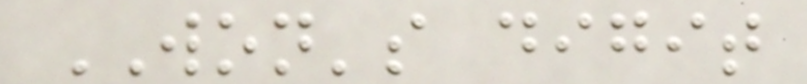WON's digit
